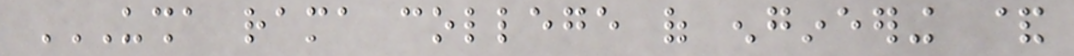USHA RAMA COLLEGE OF ENGINEERING &
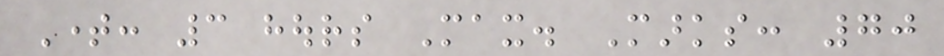Time: 3 hours Max. Marks: 70
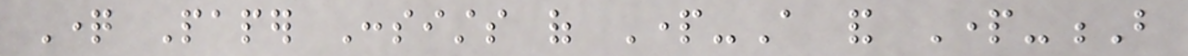Question Paper Consists of Part-A and Part-B
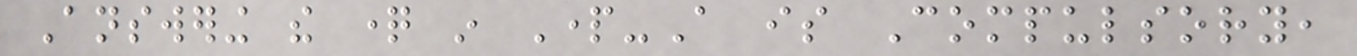Answering the question in Part-A is Compulsory,
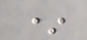*
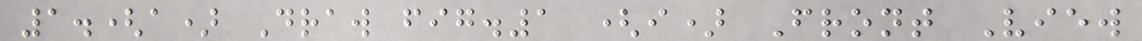1.(a) Draw fig.1 (i) Front View
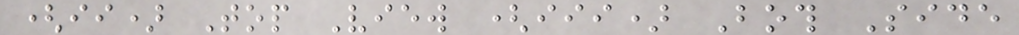(ii) Top View (iii) Both Side
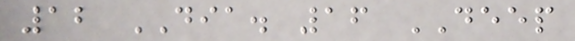12 DIA. 16 DEEP
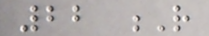22 R
